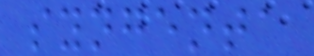syngenta
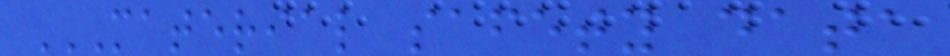MATERIAL SAFETY DATA
